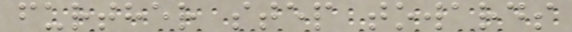further step towards
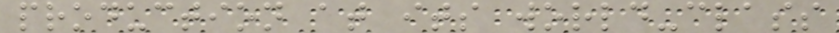production at its world-class
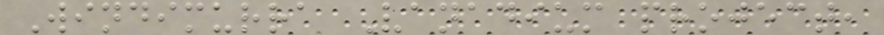Windimurra Vanadium project,
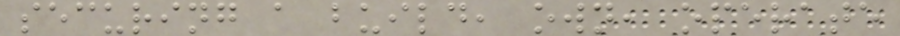securing a build, own, operate
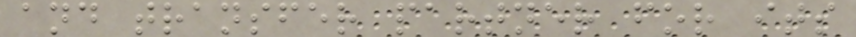and transfer partner for its
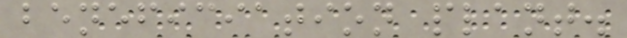beneficiation plant.
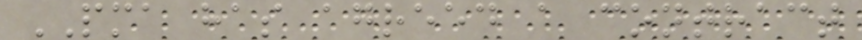PMA has agreed a contract
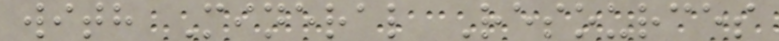with Mineral Resources
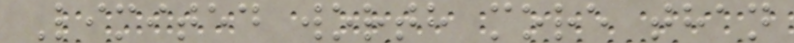Limited worth more than
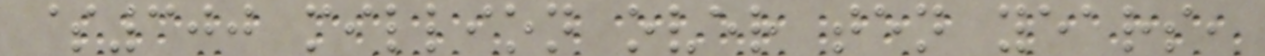$300 million over ten years,
